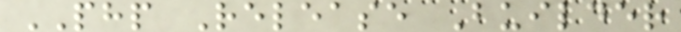PHP Release Builder
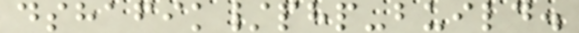dshafik/php-build.
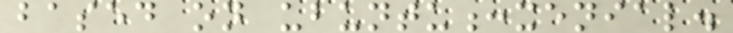based on ubuntu:xenial.
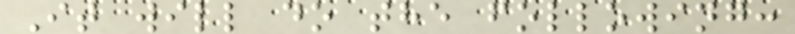It will do the following:
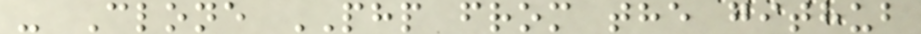- Clone PHP from the github
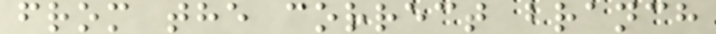from the correct branch
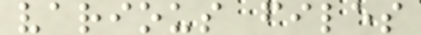various files
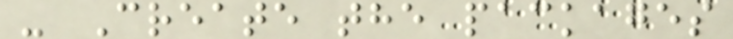- Create the packages
